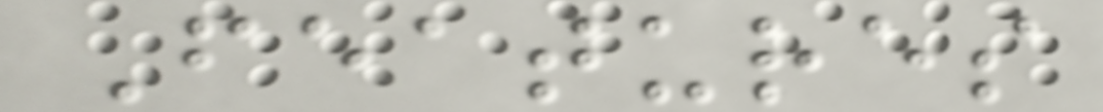Features
